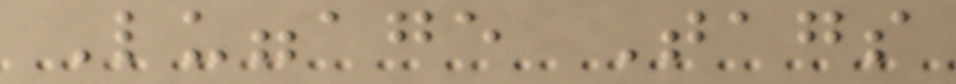Luggage Tags
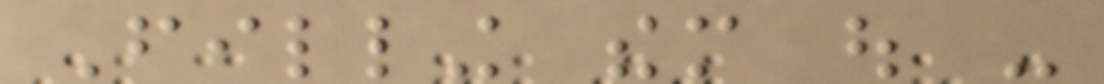Filling them out -
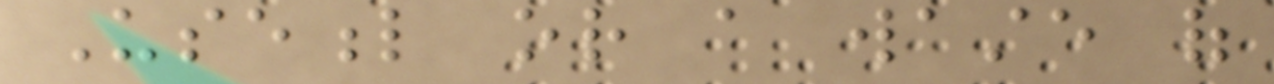Useful or a waste of
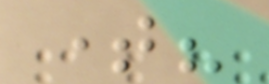time?
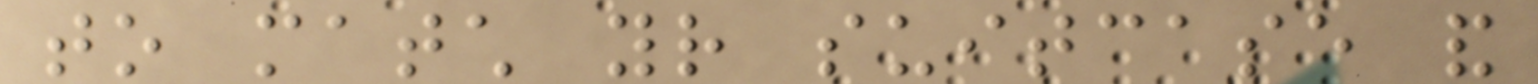to match your suitcase and
